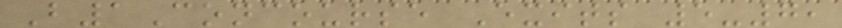B1Concourse Exits 5-7,
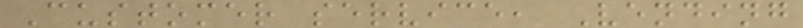Customer service, Vending
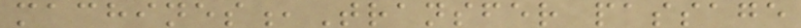machines,Transfer passage
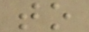to
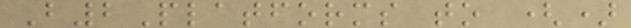B2Platforms to ()
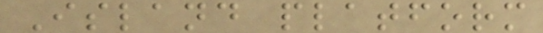Island platform
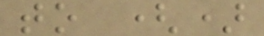to ()
